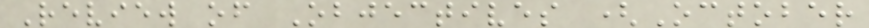Review of Objectives (October
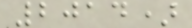2014)
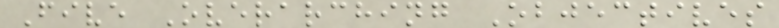Five Overarching Objectives
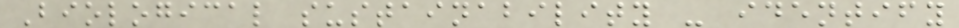Biological sustainability - identify
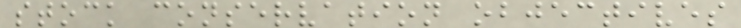stock conservation objectives
